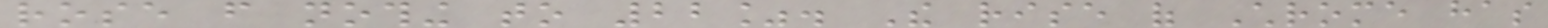rose from nothing to 22%. The rise of Chrome has
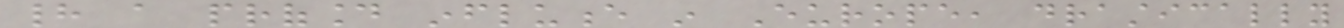had a profound influence in Europe, drastically
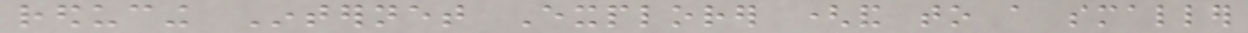reducing Internet Explorer (and to a smaller
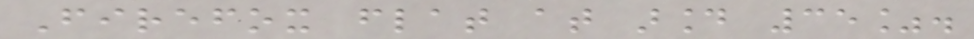Firefox flat at around 35%.
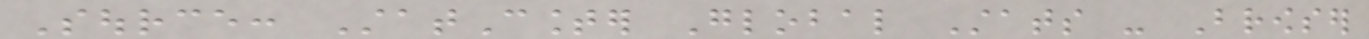Source: StatCounter Global Stats - Browser
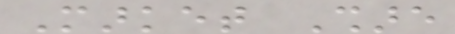Market Share
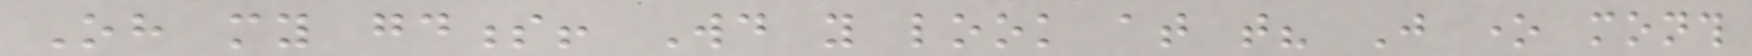Oh my goodness! Would you look at that? Just one month
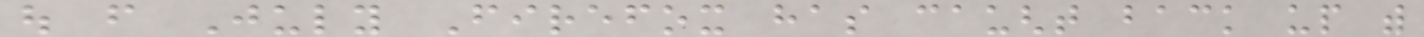out from July Firefox has caught back up with
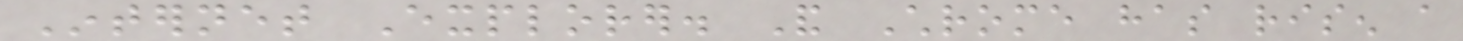Internet Explorer. And Chrome has risen a
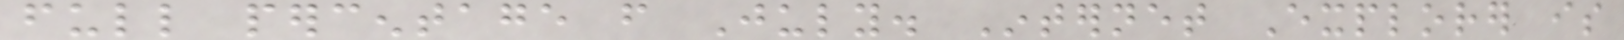full percentage from July. Internet Explorer is
